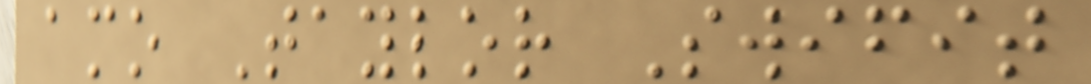amo Taylor Swifit
